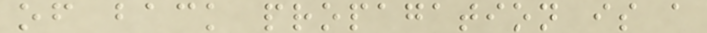of back propagation is a
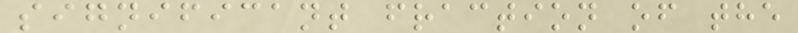significant fraction of the
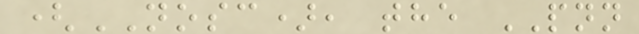(NOSC), the PNN
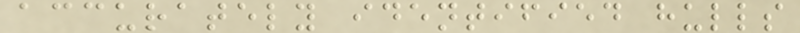accurately identified hulls
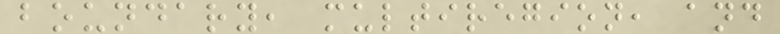boundary, multiregion, and
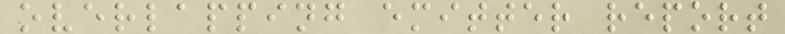overlapping emitter report
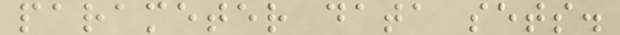parameter data sets.
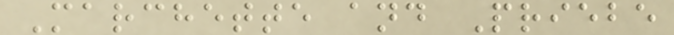Marchette and Priebe
